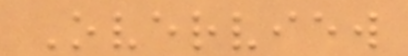Overview
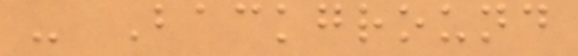- Background
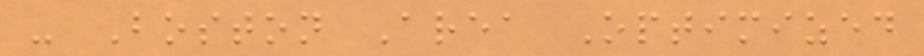- Boston Area Optimized
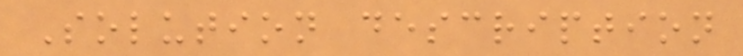Solution description
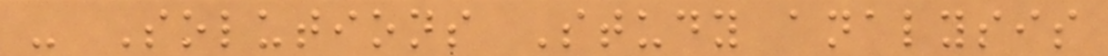- Solutions Study analysis
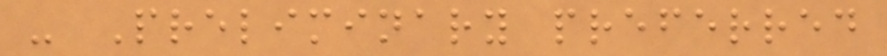- Preliminary preferred
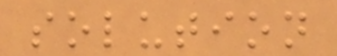solution
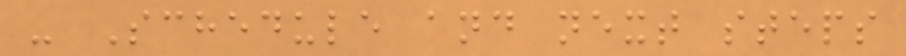- Schedule and next steps
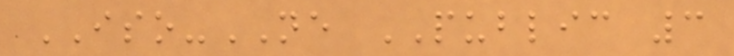ISO-NE PUBLIC 3
